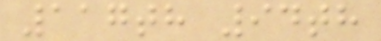117th 94th
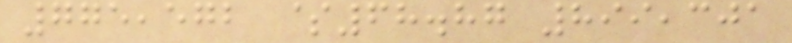775,572 $68.87 899,301
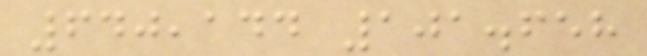640,144 101.658
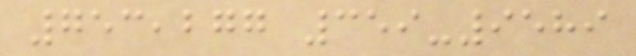753,277 359-9589
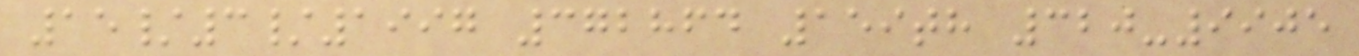15/3/1997 372864 159th 320-9905
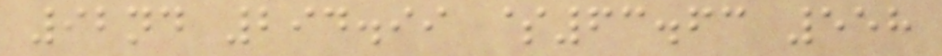92nd 294.99 $63.63 558
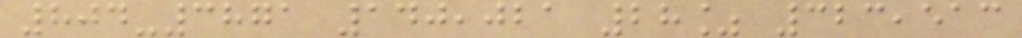804-3871 140,021 28% 323,513
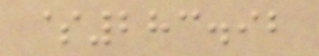$283.92
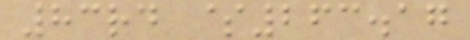83rd $263.17
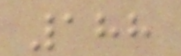188
